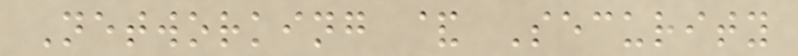Networking & Security
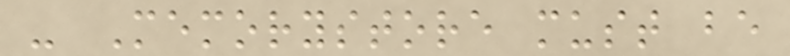- Memorystore must be
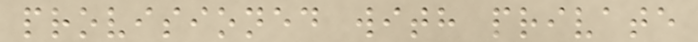provisioned with private
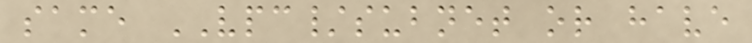same VPC/subnet or have
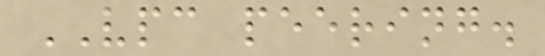VPC peering.
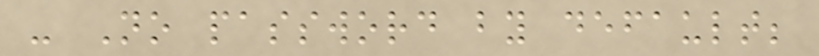- No password by default;
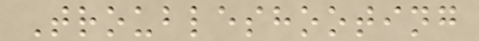Troubleshooting
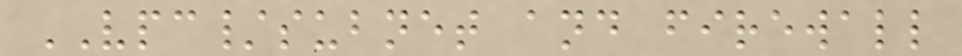VPC/subnet and firewall
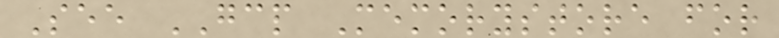See GCP Memorystore for
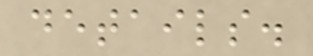details.
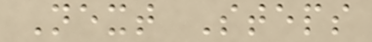Next Steps
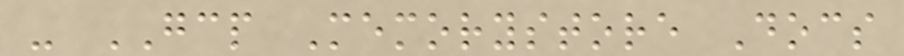- GCP Memorystore Docs
